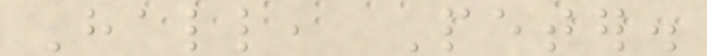Hall, Peter.
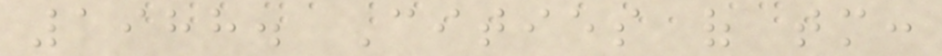1988. Cities of tomorrow:
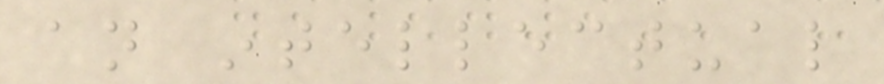an intellectual
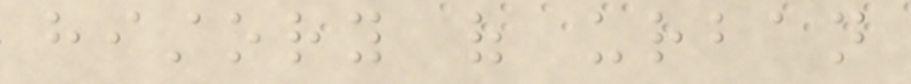history of urban
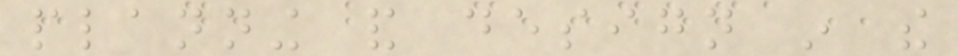planning and design in the
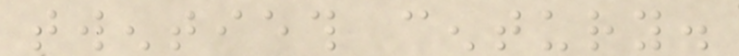twentieth century.
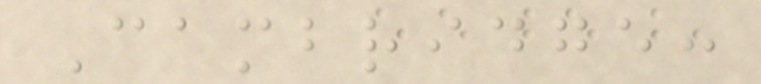Cambridge:
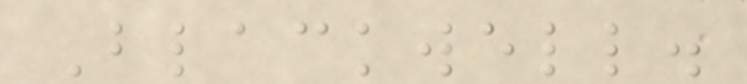Blackwell.
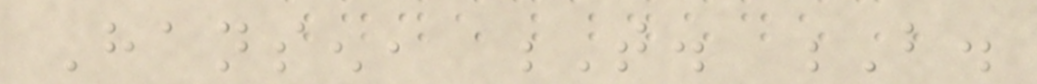Hansen, T. B.
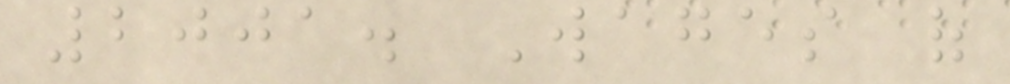2001. Wages of
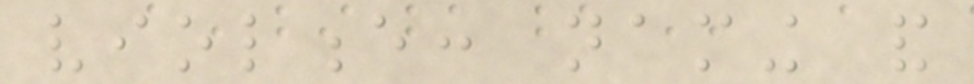violence: naming and
